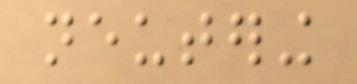neutering
